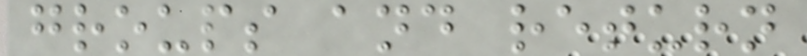groups and return
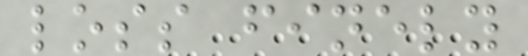loss finely
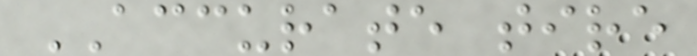ACCURATE tire
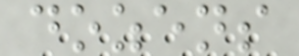dozens
